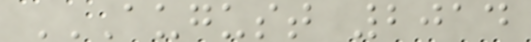AUGUST 2014
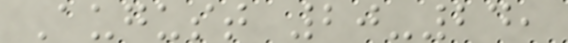August 20-24,
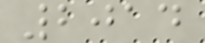2014
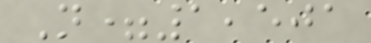N=1,501
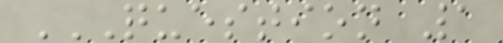QUESTION 1
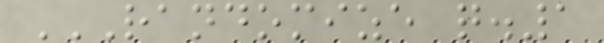RANDOMIZE Q.1
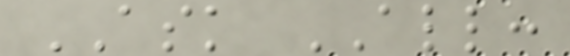ASK ALL:
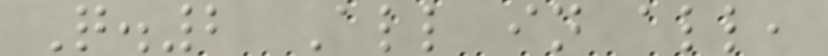Q.2 All in all,
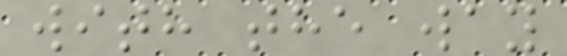with the way
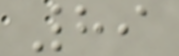89
